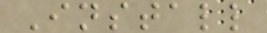Install
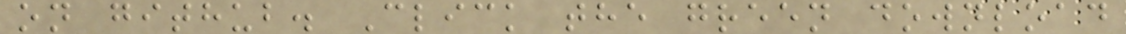on github. Click the green download
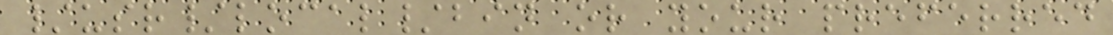/usr/local/bin or your preferred
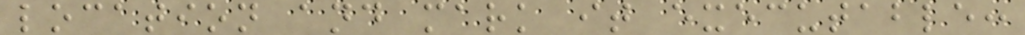location and mark it executable:
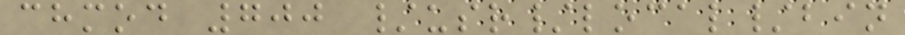chmod 700 /usr/local/bin
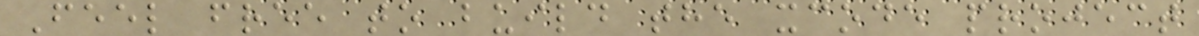Feel free to build the xcode project
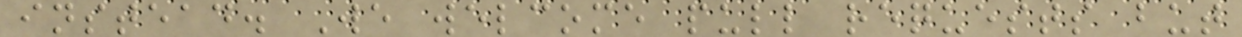instead. We welcome pull requests but
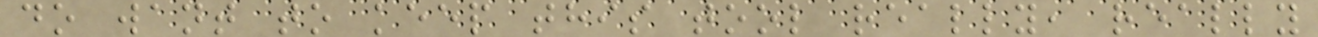do want to keep this tool really, really
